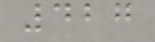427
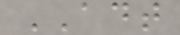ADT
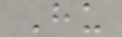Hu
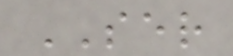SER
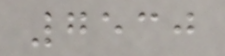7530
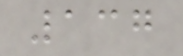137
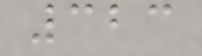323
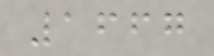1667
